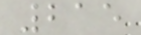215
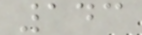143
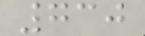730
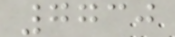7730
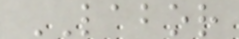LABOR
